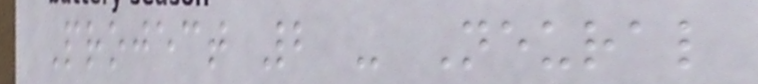Project 2 - Neural
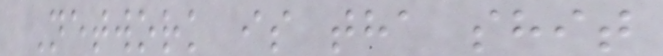Network is tha shit
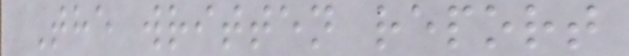The written report
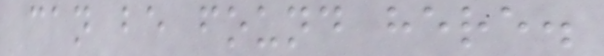can be found here.
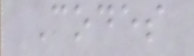Codes
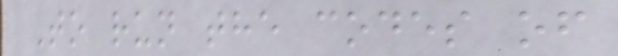To run the codes of
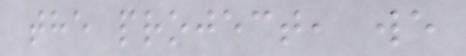the project, we
